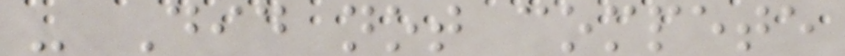- Did not compete
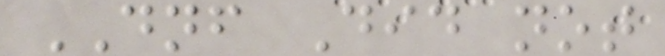DNF Did not
